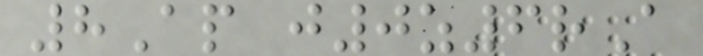8Ap j0z6rA
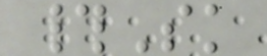#Sk
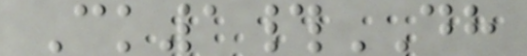Ck1#DH
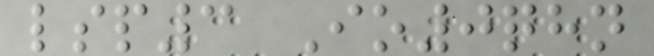lsp3 Io0qhn
